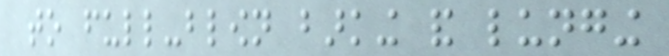to full-blown barking and lunging
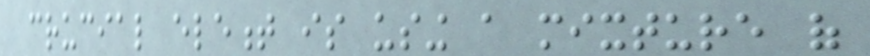crucial element is using a mixture of
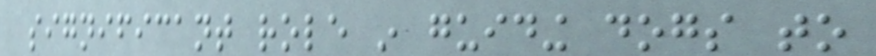significant role in guiding dogs to
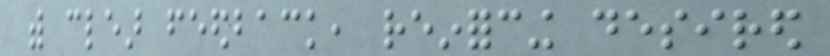with clear feedback, reinforcing desired
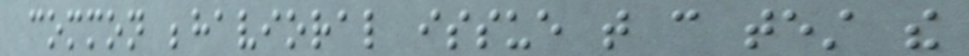common behavioral issue that can test the
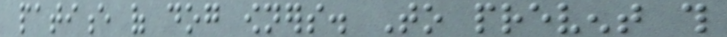patience of dog owners. To prevent this
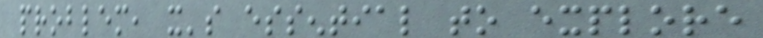problem, it's essential to explore
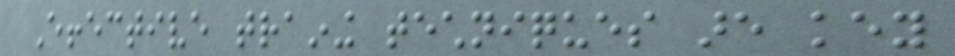Effective training techniques are key
